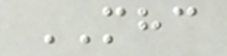MHC
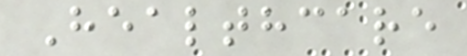Healthcare
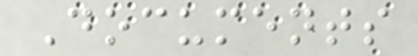Documents
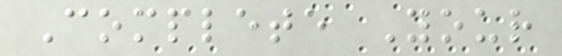Complete Your
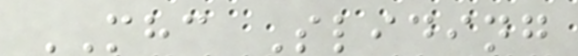MHC Sliding
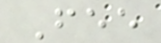Fee
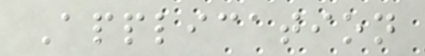Application
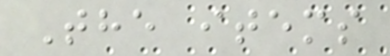The items
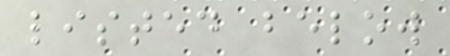listed below
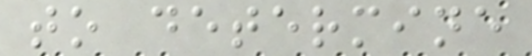to determine
